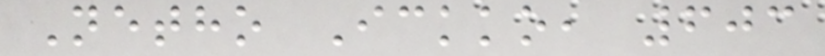Netho Ickko, 603
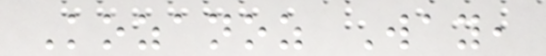Kozanoz Way,
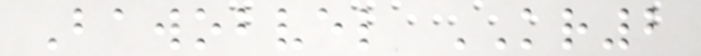Bawobvel KR2
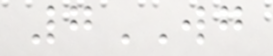7WG
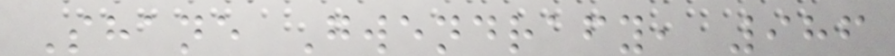Shane Gwendrafy, 986
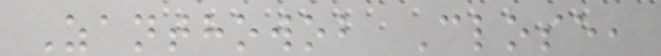Zanthowob Close,
